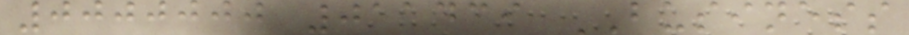0000000 011439 BUSINESS
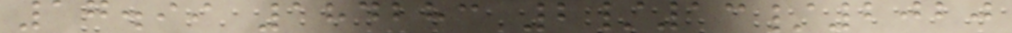17.99 184283 2/13/2020
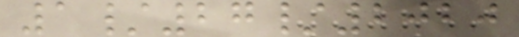1/27/2020
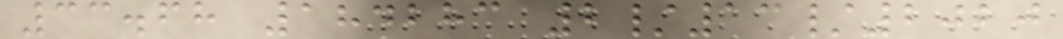33.68 184283 2/13/2020
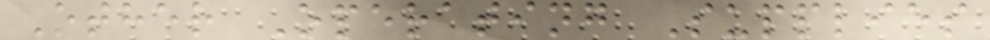Other Operating Supplies
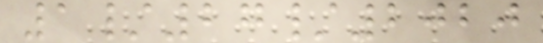1/27/2020
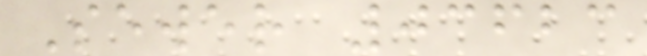Sewer 03623
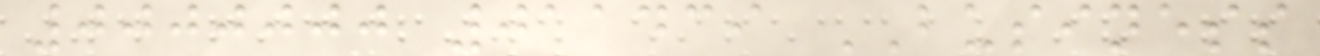0000000 011439 BUSINESS
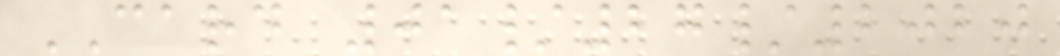CARD 01/27/2020
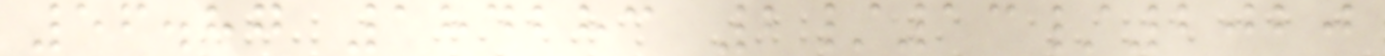56.87 184283 2/13/2020
